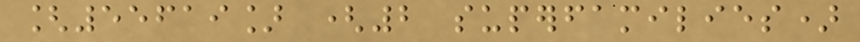[55619] (2 superfamilies)
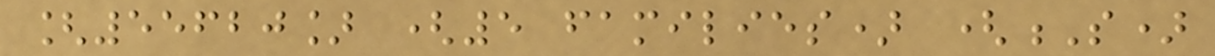[55620] (5 families) (S)
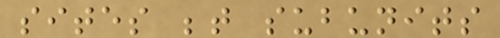sites between subunits
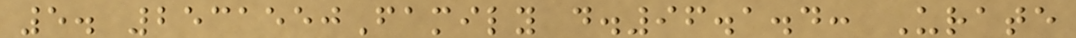5. 2531550Family d.96.1.4: Urate
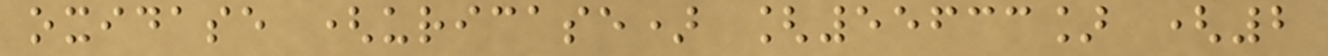oxidase (uricase) [55633] (2
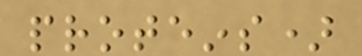proteins)
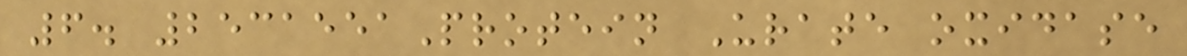6. 2531551Protein Urate oxidase
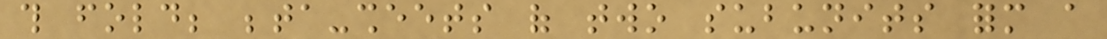this fold; beta-sheets of two subunits form a
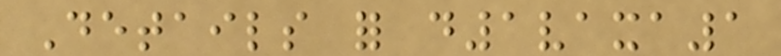Details for d1vaxa1
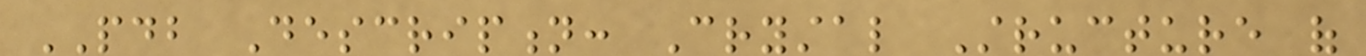PDB Description: Crystal Structure of
